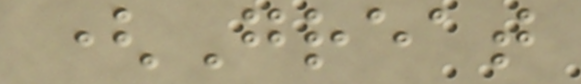(Great
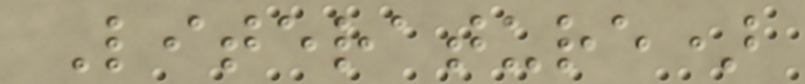Literature)
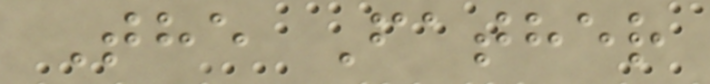The Father
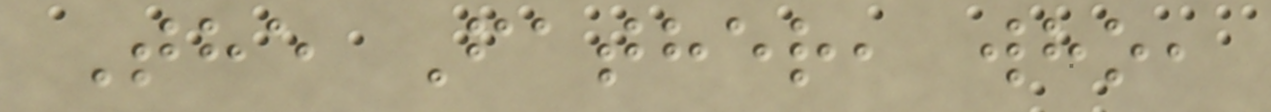The Father, who,
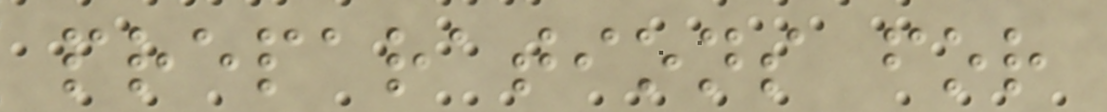preparations for
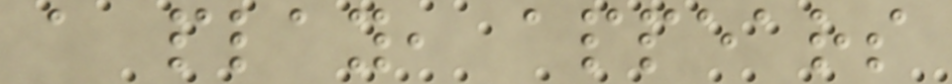a play, appears
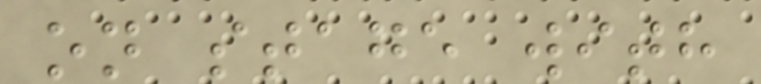on stage with
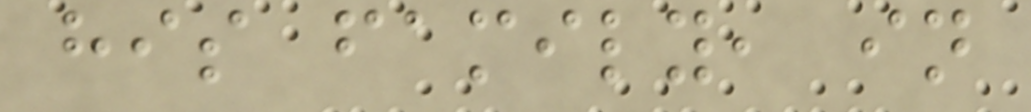his family, in
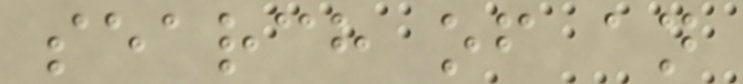search of an
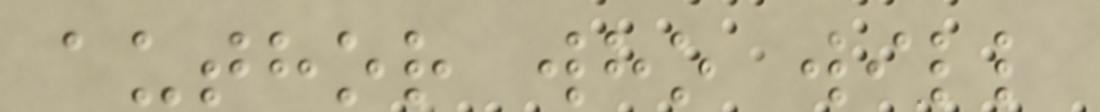author who will
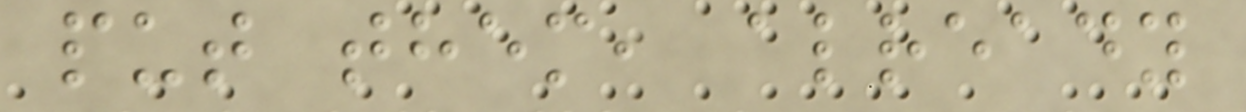put them, already
